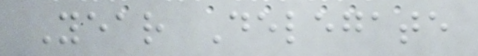Year Delegate
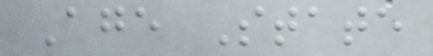Age State
